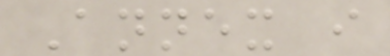Annex i
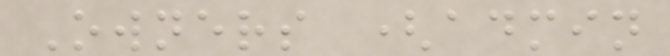Owners (admin
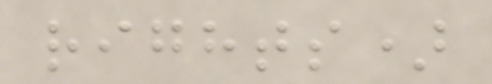rights)
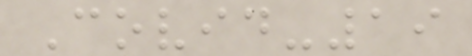Covid-19
